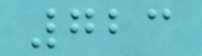723
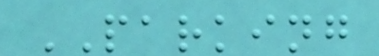PARKING
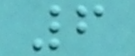6
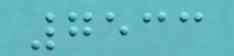7533
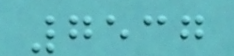7537
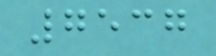7537
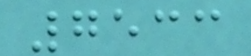7533
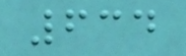634
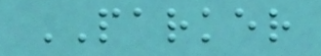PARKER
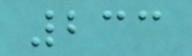233
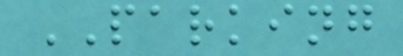PARKING
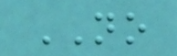NO
